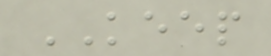KEEP
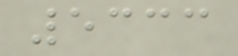5333
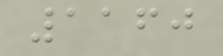1160
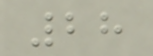28
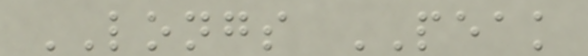LONGS PEAK
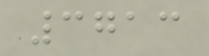3713
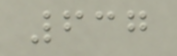637
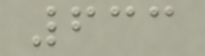633
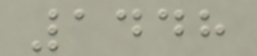1448
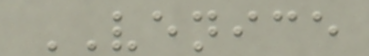VENICE
